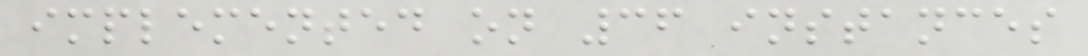implemented on 36 instances
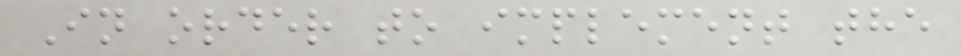In order to implement the
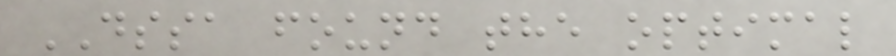DSSA found the optimal
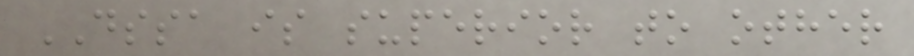DSSA is superior to other
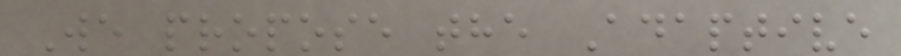We propose the Adaptive
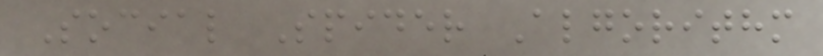Social Spider Algorithm
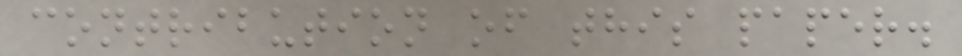contribution of this paper.
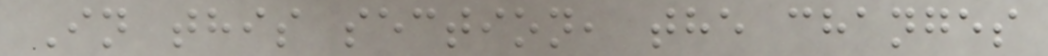In this section, the changes
